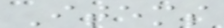Items
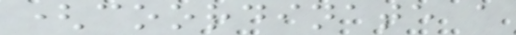(coordinate a
